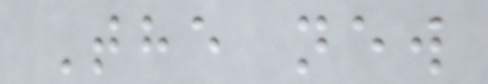The new
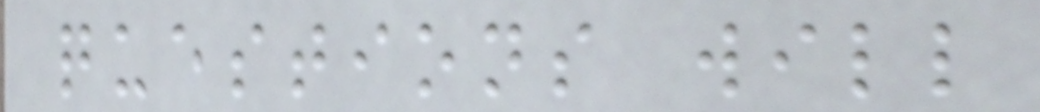questions will
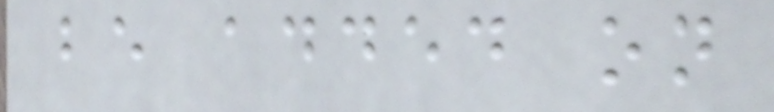be added on
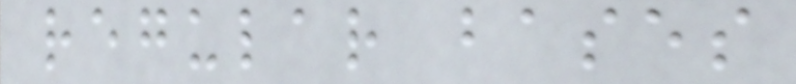regular bases
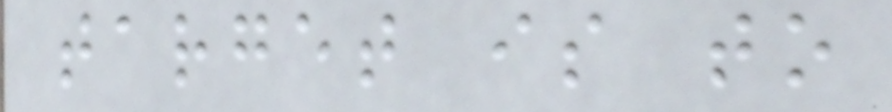target is to
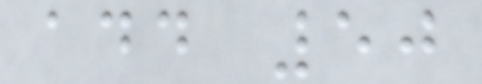add 50
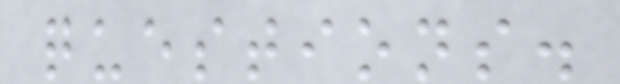questions.
